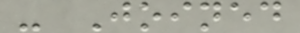- Joined
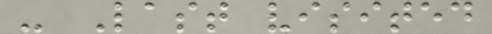- Last visited
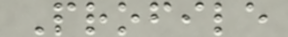Profile
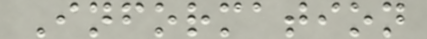Information
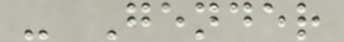- Gender
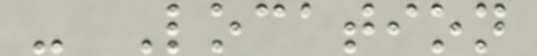- Location
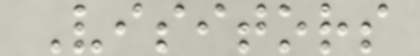Visitors
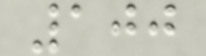100
